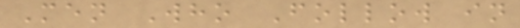Men Who Follow in
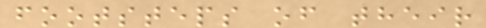footsteps of their
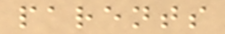parents
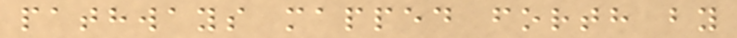pathways mapped forth by
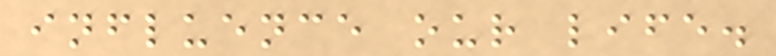influence our life.
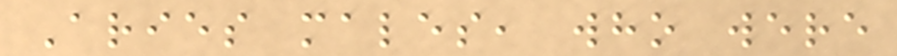Aries males, who were
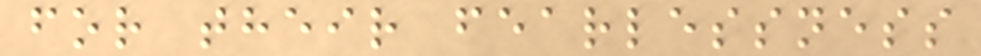for their fearlessness
